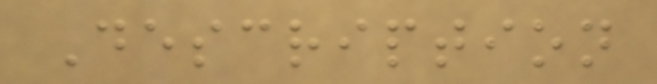Description
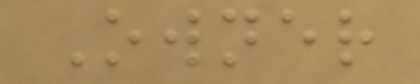Owner
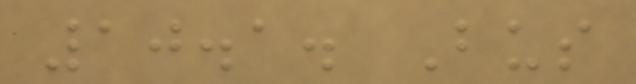10.1. Bus
